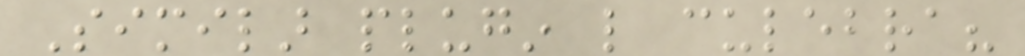Similar plugin like culebra?
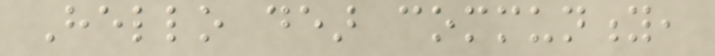Hello dear community,
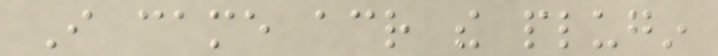I came across the plugin
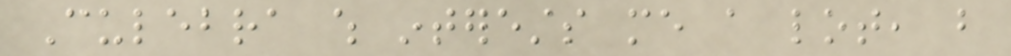Culebra which interests me a lot, but
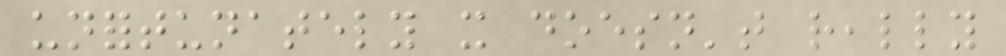unfortunately it doesn't really
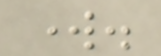work.
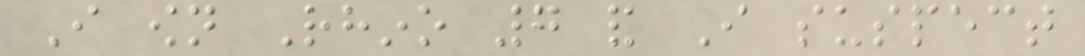I own Rhino 7 and I suspect
